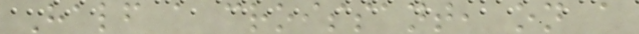Half a croissant, on a
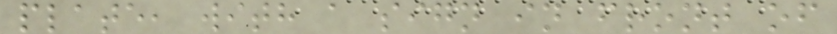plate, with a sign in front of
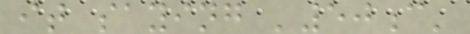it saying '50c'
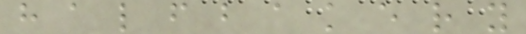h a l f b a k e r y
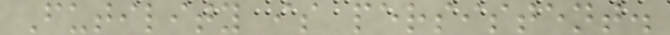Futility is persistent.
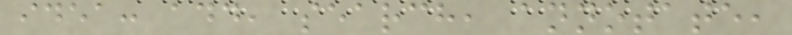idea: add, search, annotate,
